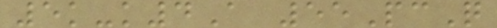5k-k4A 55PcQ
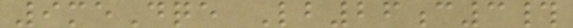9meDqe Lb26c3#
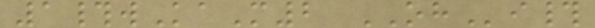1#wKaM2 OHi#
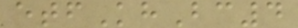etfKhBc4
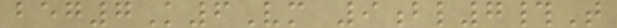beg7K6Vm 9bl7#T
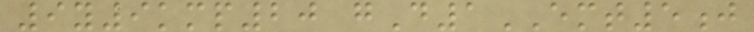9y9kmp20 gD1EMT5j
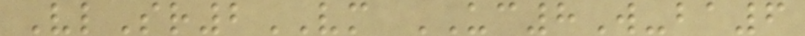VlSr2VM UC8W-ba6
